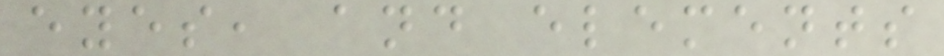eyes, and elements
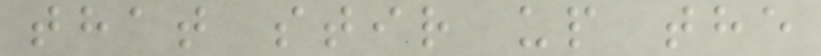that stir up the
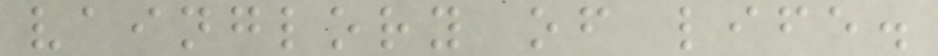vainglory of life.
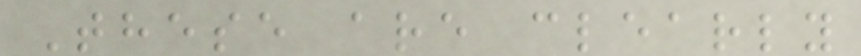These are clearly
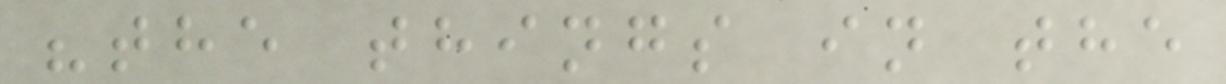"the things in the
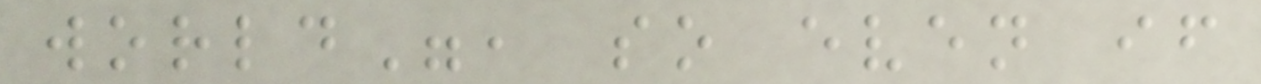world", so even if
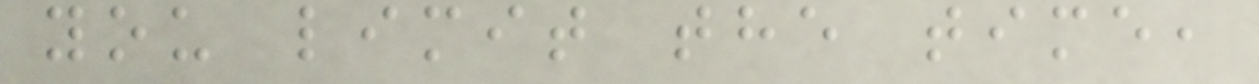you limit the time,
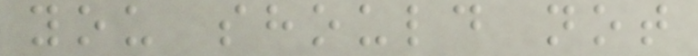you should not
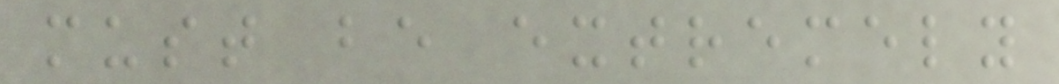must be extremely
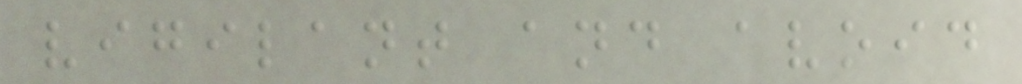vigilant and avoid
